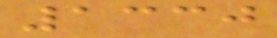1330
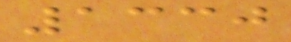1330
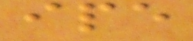ipe
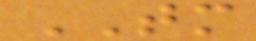TM
